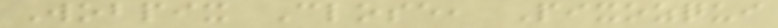Wobpix Close, Pixozqui
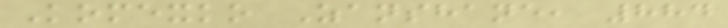Komexko Zanshane, 884
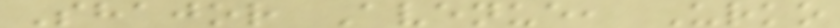Shajor Avenue, Urko
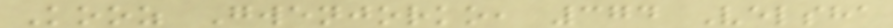Kooz Gwenjorko, 374 Velsha
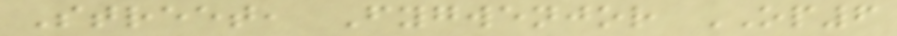Street, Fygwenjor OP6
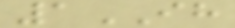1IH
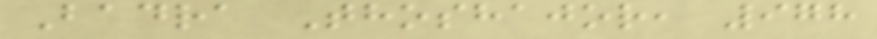Badra Thoshajor, 978
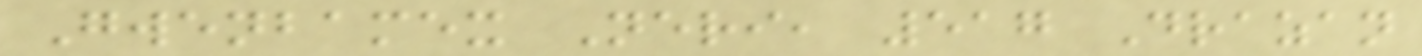Gwenbamex Neri, 517 Drazan
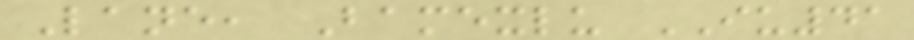Lane, Bamexlu IU41
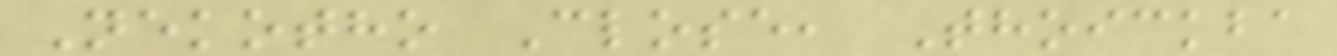Nekotho Close, Thoickba
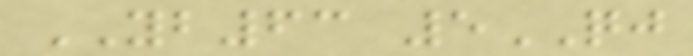YB63 5QJ
